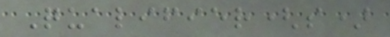Qualifier(s)
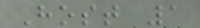Host 1
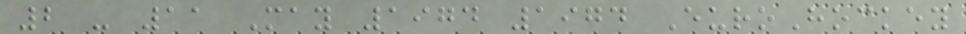2 - 11 May 1974 1974 EuroHockey
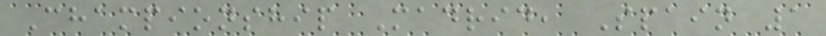Championship Madrid, Spain 1
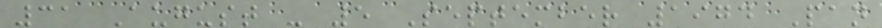31 August - 5 September 1974 Pan
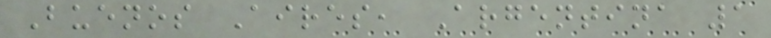Buenos Aires, Argentina 1
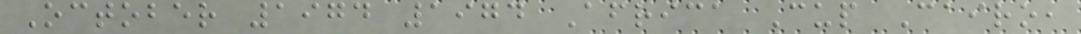October 1974 1974 Africa Cup Cairo,
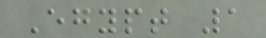Egypt 1
